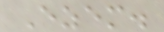Ezem.
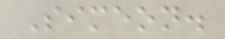Simeon.
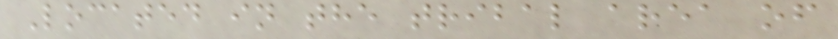Located in the tribal area of
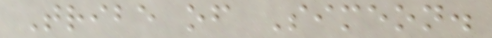Tribe of Simeon.
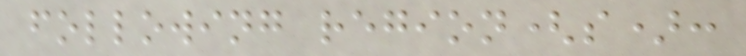following region(s):
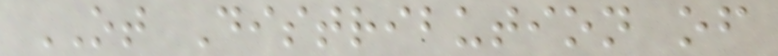OT Distribution of
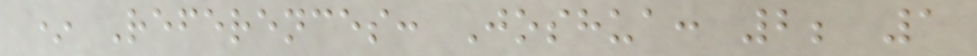* References: Joshua: 2; 1
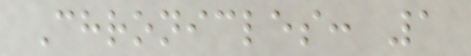Chronicles: 1
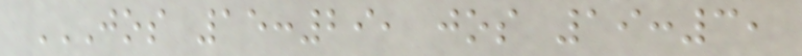JOS 15:29, JOS 19:3,
